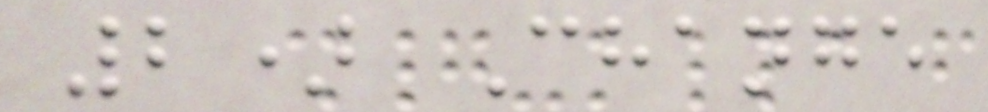2) Change
